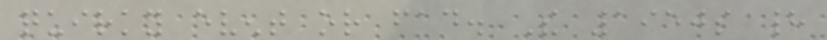quirky event or fad. The 1950s had
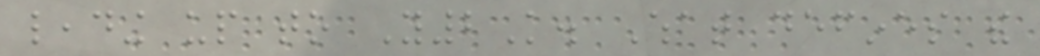leading up to Y2K. What defines the
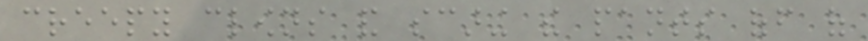creepy clowns and scaring the pants off of
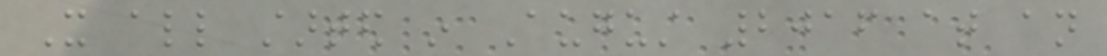It all started in August 2016 at an
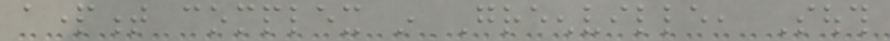apartment complex in Greenville, South
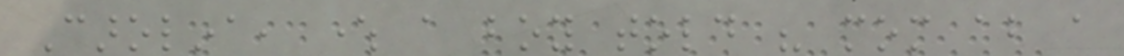Carolina, where a boy told his mom about a
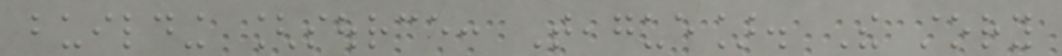building [source: Teague]. The story
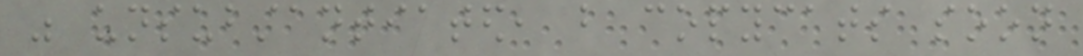was unsubstantiated, but copycats soon
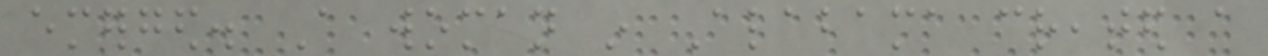emerged. A woman in Alabama created a
